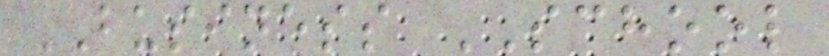BUSINESS SCHOOL
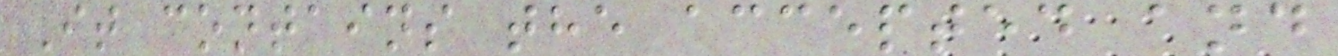It contains the accepted and
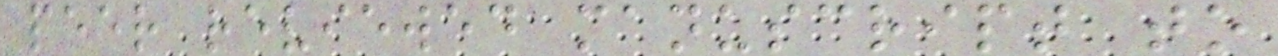peer reviewed manuscript to
